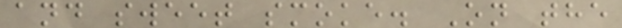and sweet smoke. On the
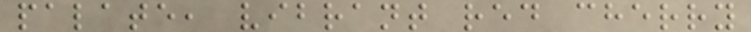palate, vibrant red cherry
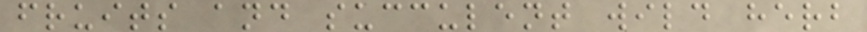fruits and succulent wild herb
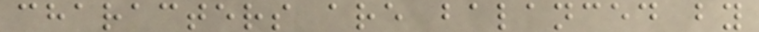characters are balanced by
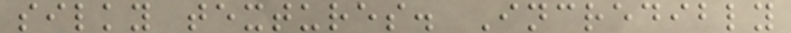silky textures. Incredibly
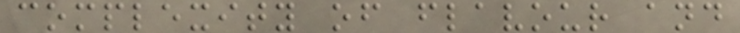complexity of flavour and
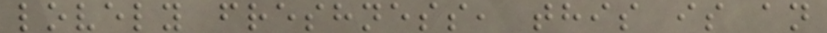lovely freshness, this is an
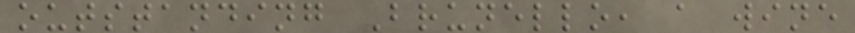outstanding Brunello, a wine
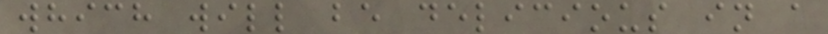which will be delicious in a
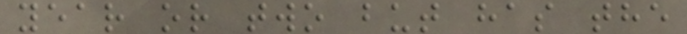year or two but has the
